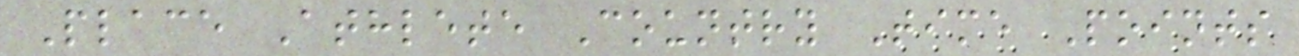Place Athlete Country Time Points
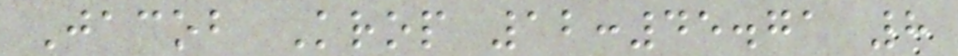Jacob Krop 12:45.71 8
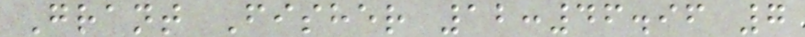Grant Fisher 12:46.96 7
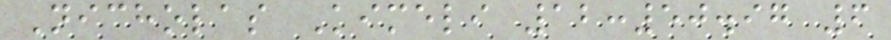Nicholas Kimeli 12:50.97 6
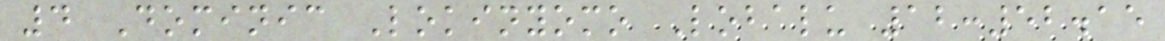4 Dominic Lokinyomo Lobalu 12:52.15
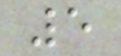5
